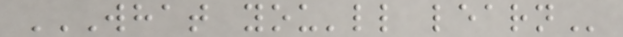WHAT YOU'LL LEARN
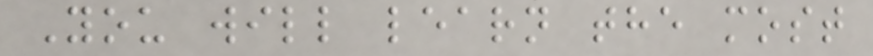You will learn the most
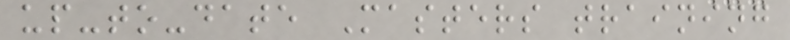up-to-date Masters training
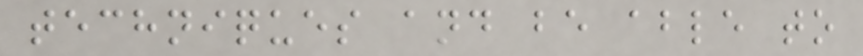techniques and be able to
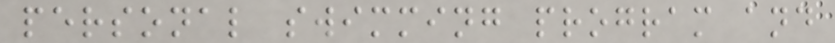personal swimming program and
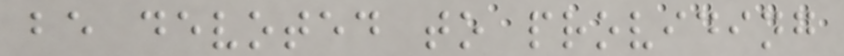be devoted to providing
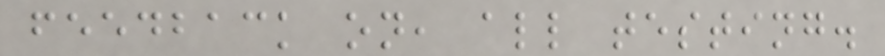feedback on, all testing.
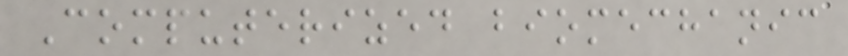Computerized biomechanic
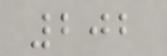202
